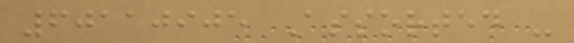60110905 Assorted -
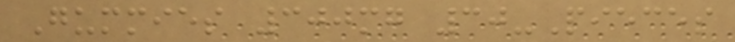Gummies 300mg 30-Pieces
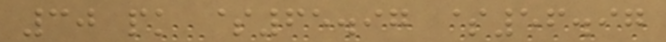30 pk $65.97 $56.97
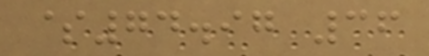$74.97 36
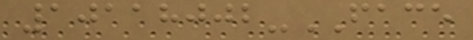10118002-FACE
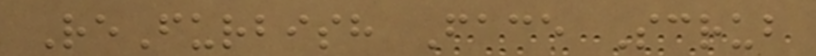ReFurbish Face Scrub
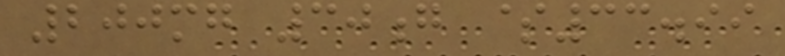200mg 30g $33.99
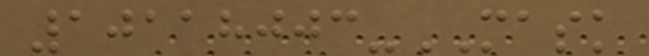10118003-MASK
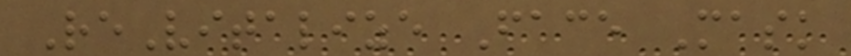ReVitalize Face Mask
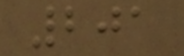201
